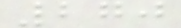270
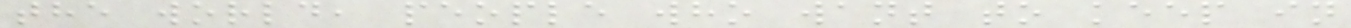the world, people who want to keep in
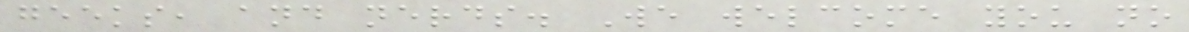geeks, and nerds. We welcome you no
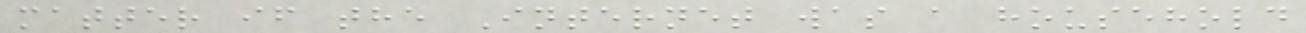matter if the Internet was a household
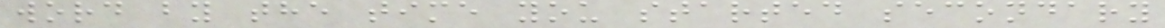word by the time you started secondary
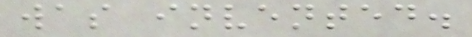was invented.
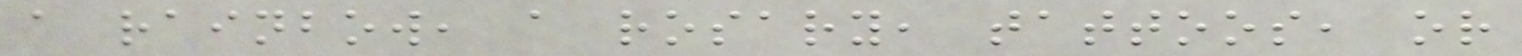a rainbow, a rosary, tattoos, or
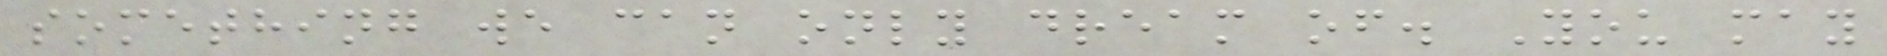something we can only dream of. You may
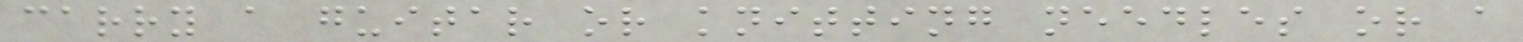carry a guitar or knitting needles or a
